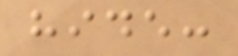hide:
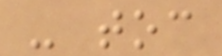- toc
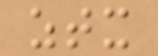ztx
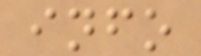info
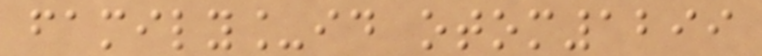family_id otom1299
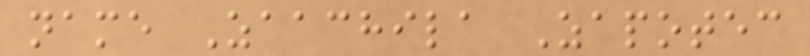name Zaachila Zapotec
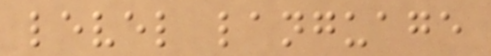level language
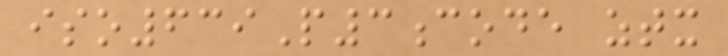iso639P3code ztx
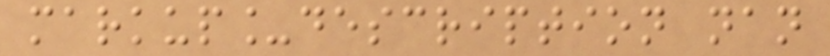markup_description nan
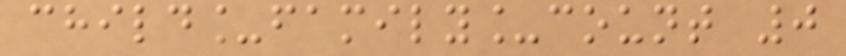child_family_count 0
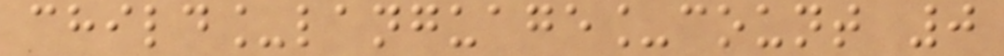child_language_count 0
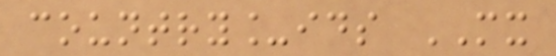country_ids MX
